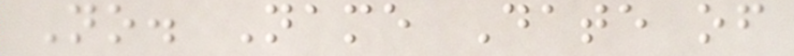No. Name Date of
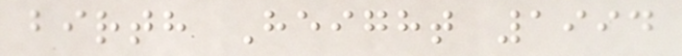birth Height 1994
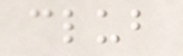club
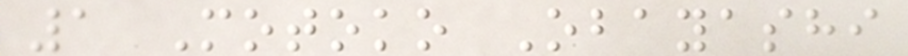1 Motoko Obayashi
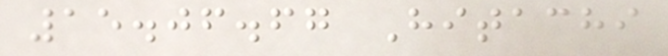15.06.67 Hitachi
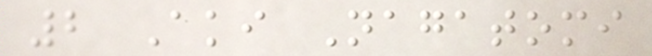2 Aki Nagatomi
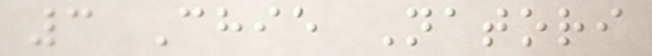3 Chie Natori
